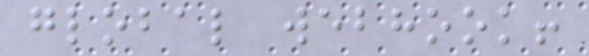global webhook!
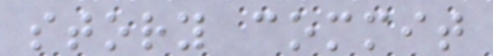story commit
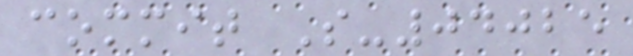commit S-04025
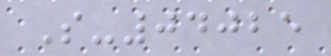S-04025
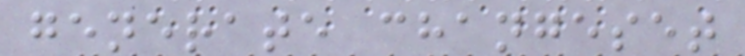generate changeset
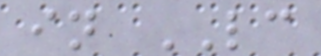in LC
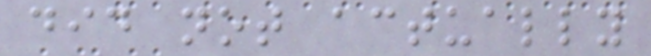did not actually
